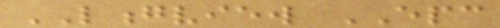LONGVIEW EPC
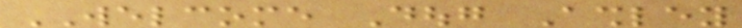WELCOME Doug Ashley
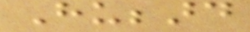Hubbard
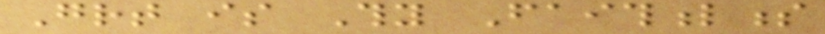Great is Thy Faithfulness
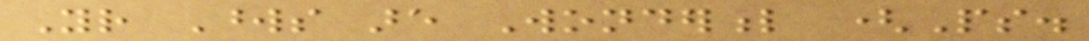Your Words are Wonderful (Ps.
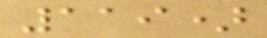119)
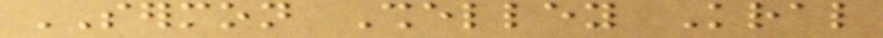SERMON Shelley Kral
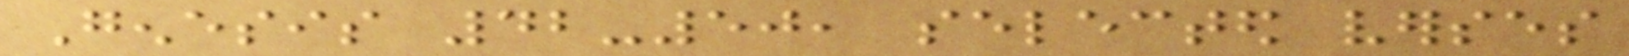Genesis 42-50, selected verses
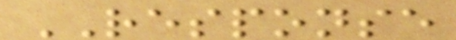RESPONSE
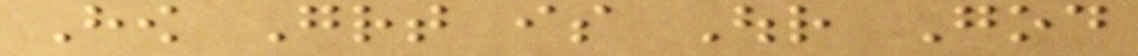How Great is Our God
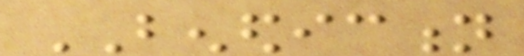BENEDICTION
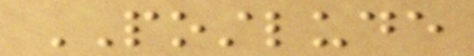POSTLUDE
